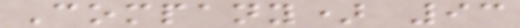Company) 93
